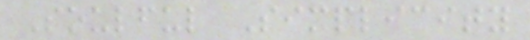Soulful Simplicity
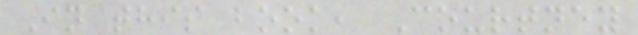In this book, Courtney
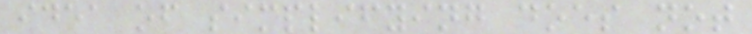idea of simplifying does not
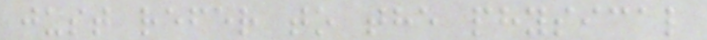just refer to the physical
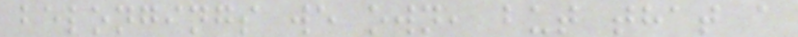belongings we own, but that a
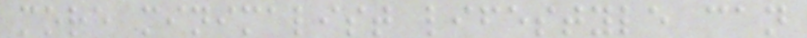more minimalist lifestyle can
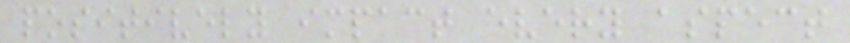positively impact every aspect
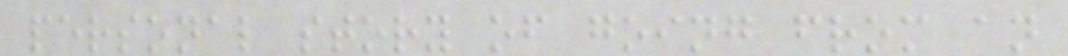personal story of going from an
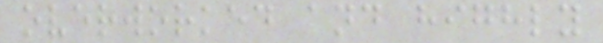overworked and highly
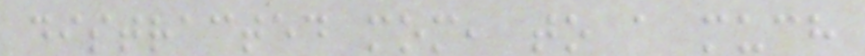distracted mom, to a much
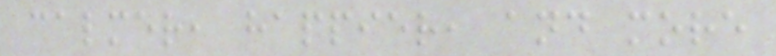calmer, happier, and more
